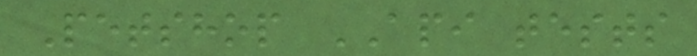Petshop API tests
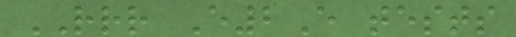RRR E2E tests
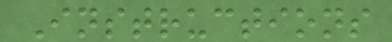Instructions
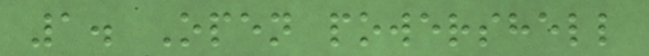1. Open powershell
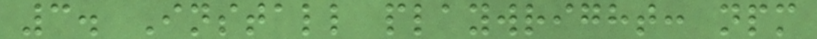3. Install playwright: npm
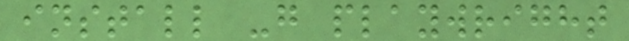install -g playwright
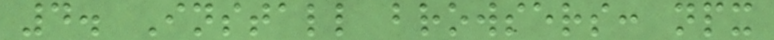4. Install browsers: npx
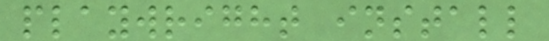playwright install
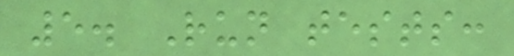5. Run tests:
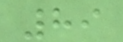89
